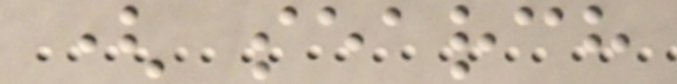( search
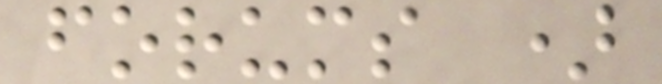forums )
